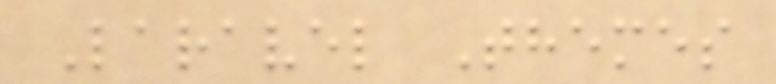Laravel Themes
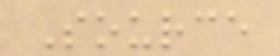Source
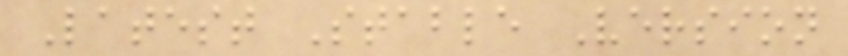Latest Stable Version
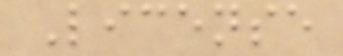License
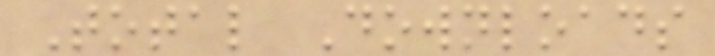Total Downloads
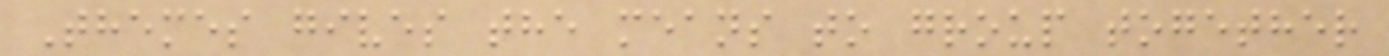Themes gives the means to group together
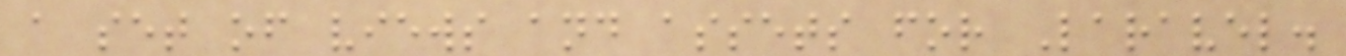a set of views and assets for Laravel.
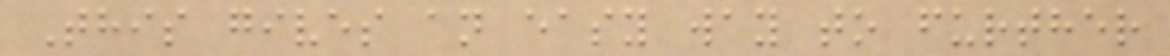This gives an easy way to further
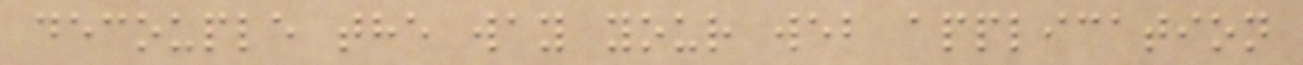decouple the way your web application
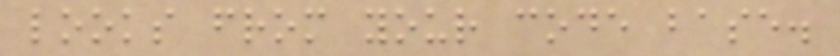looks from your code base.
